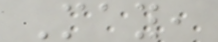May,
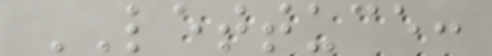LETTUCE:
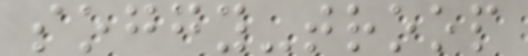soggy-troop
